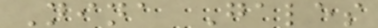Nina Gales
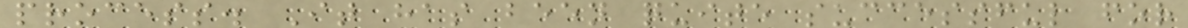process. It has been quite successful for
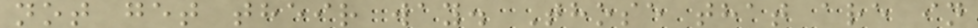not get their way. Those that are in
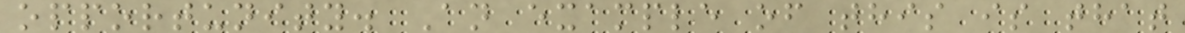opportunity. An example of this is that
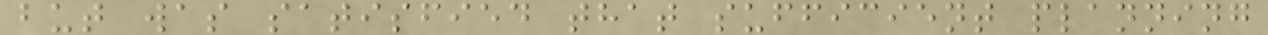but was satisfied that sufficient planning
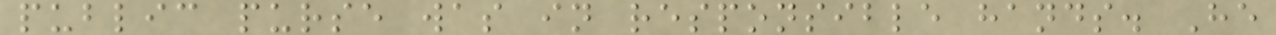public purse was in responsible hands. He
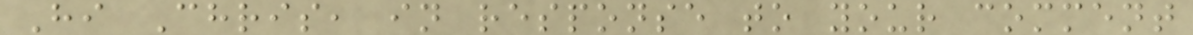Hi Chris, in response to your comment
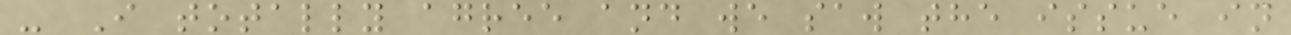- I totally agree and we saw the issue in
